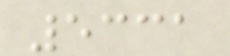5331
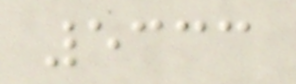5333
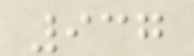937
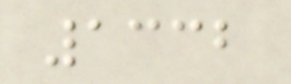1332
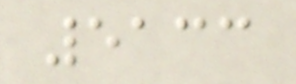5133
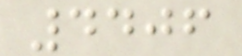4406
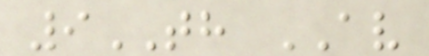9TH AV
